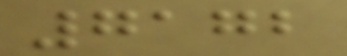7172
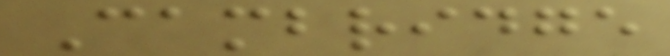Cambridge
